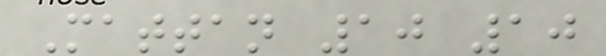Mattan 10 10
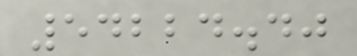54224.40
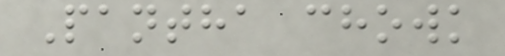Pantha chowk
